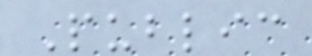Public
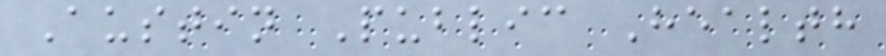Austin Public Health
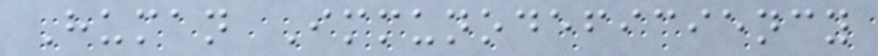Human Immunodeficiency
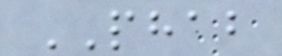PHAB
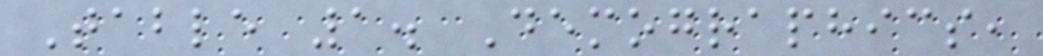Table 1. Demographics,
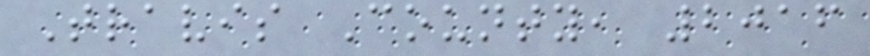Travis County, 2016
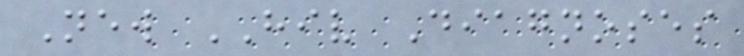New HIV Diagnoses
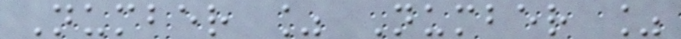Number % Number %
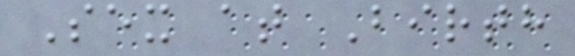Sex at Birth
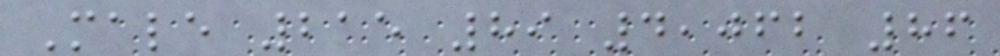Male 215 89 4,062 86
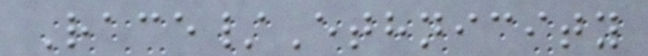Race/Ethnicity
